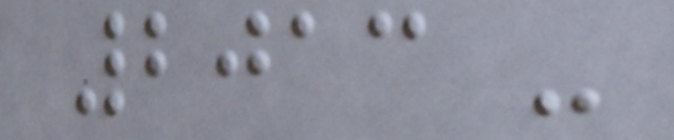2013 -
